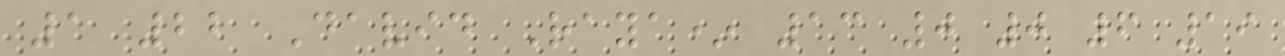1 22 David Raya* 13 0 0 6 19
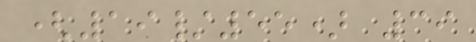(19/55) 39
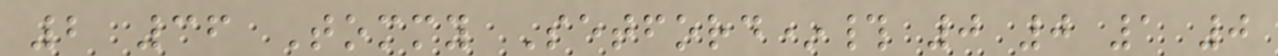2 36 Tommy Setford*# 0 0 1 0
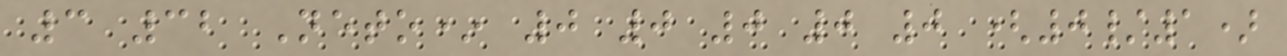3 32 Neto* 0 0 0 0 0 (0/1)
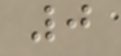0
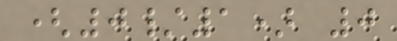(0/1) 0
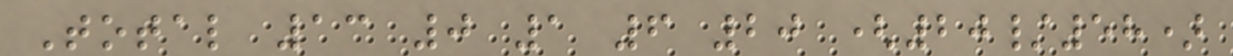Total 13 0 1 6 20 (20/58)
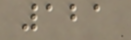121
